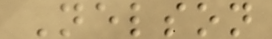Nelson
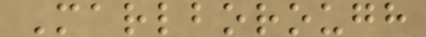Marlborough
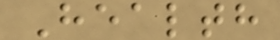Health
